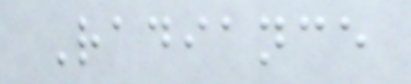Radiance
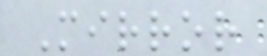Mirror
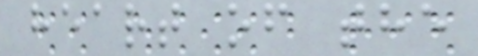heart of the
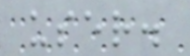user.
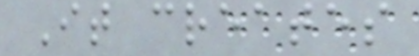It creates
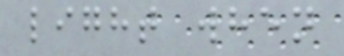light when
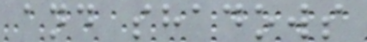and shadows
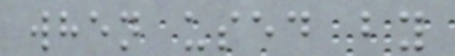when used by
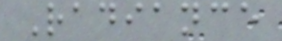Radiance
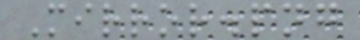Mirror.png
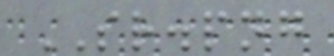SR.png
